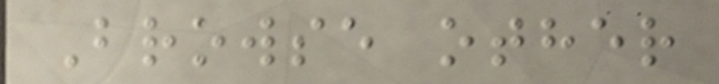Browse other
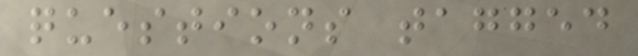questions tagged
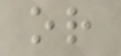or
